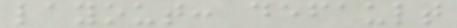layout: default
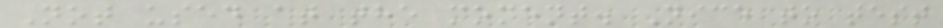Not used at the moment. Nice to test
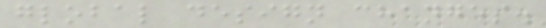global design changes.
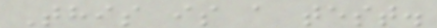This is a test.
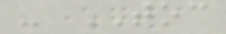- TOC
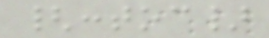{:toc}
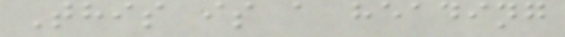This is a heading
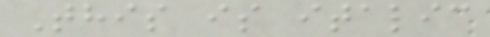This is italic
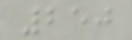250
